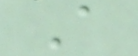A
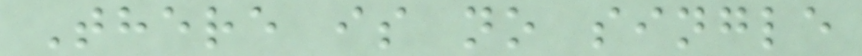There is no single
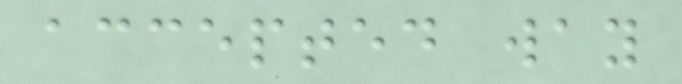accepted way
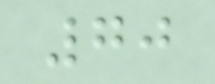70
